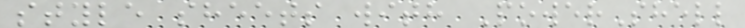style sheets with PowerShell
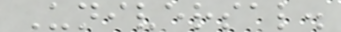Universal.
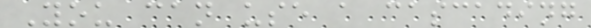You can use a cascading
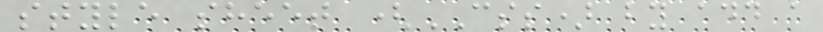style sheet (CSS) by add a
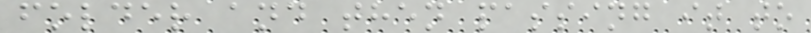folder and then passing it to
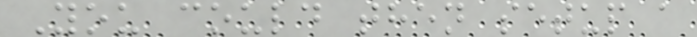You could then setup a
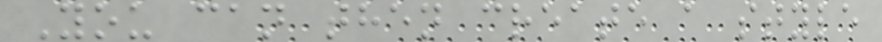You can then create a style
